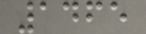1465
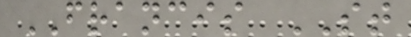FRANCIS ST
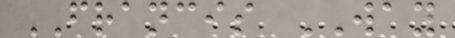FRANCIS WAY
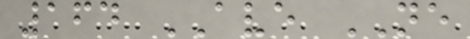164 AVE NE
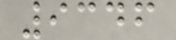9346
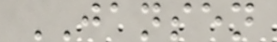JANSEN
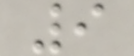9
